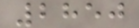2850
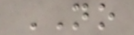NO
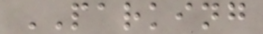PARKING
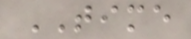TIME
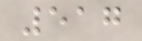517
